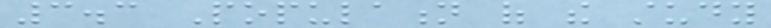3.3 Population of the study
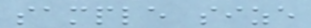sample size
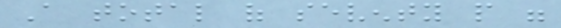A total of seventy people were
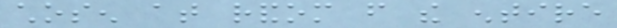chosen at random from the entire
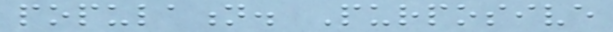population. Purposive
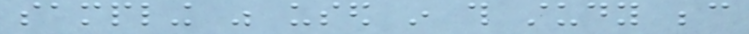sampling was used in this study because
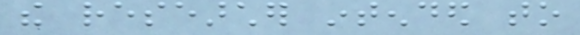the researcher intended to
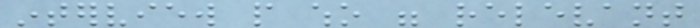interview people who were relevant
